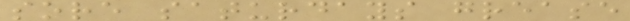sore saturdays grease
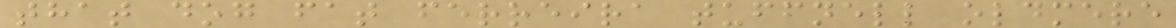that dog fat ferreira tuffnell oldmere
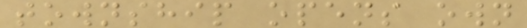township opens own
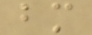bm
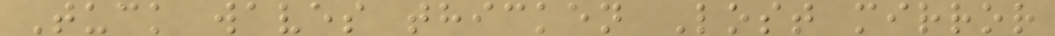Tuck waves thicken Lost mirror
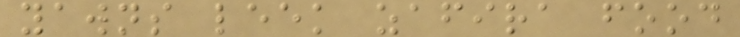yawns leek zafira food
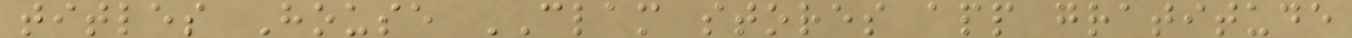titles House CLAM stores app gratitude
